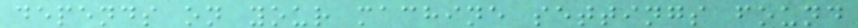depends on your machine settings found
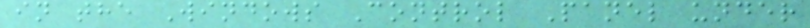in the Windows Control Panel under
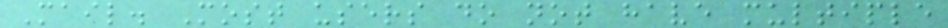Mail. Most users do not have multiple
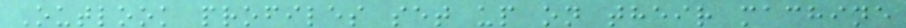Outlook profiles set up on their machine
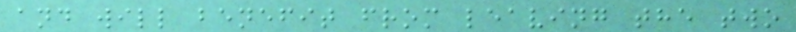and will benefit from leaving the two
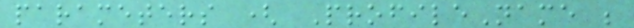parameters ( ProfileName ;
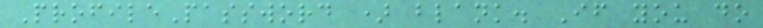ProfilePassword ) blank. If you do
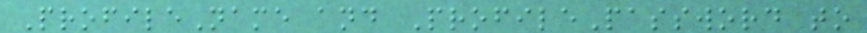ProfileName and ProfilePassword to
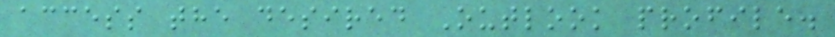access the desired Outlook profile.
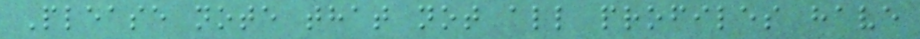Please note that not all profiles have
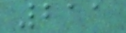211
